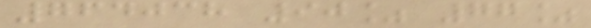764038 90% 77%
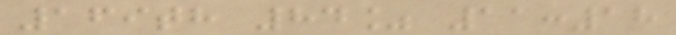169th 84% 11:18
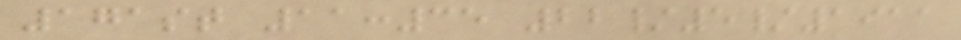171st 11:35 22/5/1911
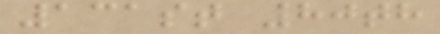131st 80th
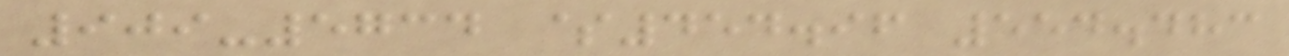909-5734 $454.96 554.483
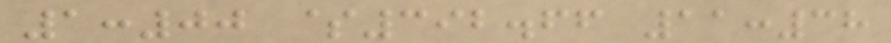1:00 $392.66 11:38
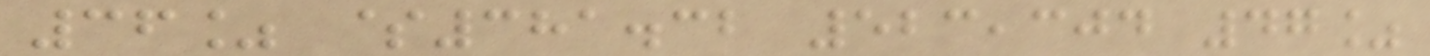36% $381.32 523,304 47%
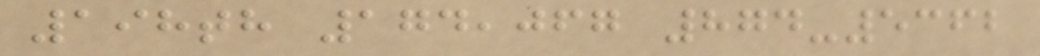198th 174,067 874-5362
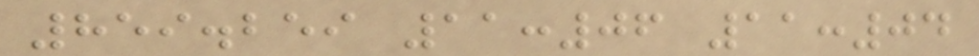859.259 11:06 11:04
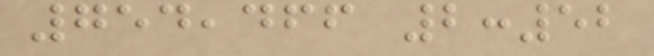754,466 2:52
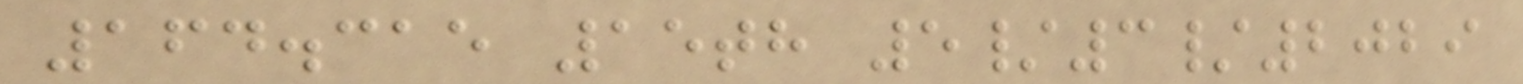164.315 15th 5/3/2029
